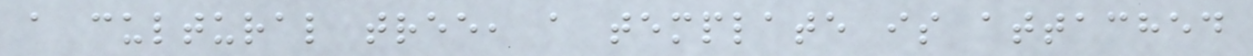a cultural tree, a template is attached
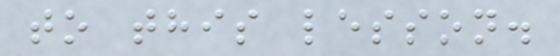to this lesson.
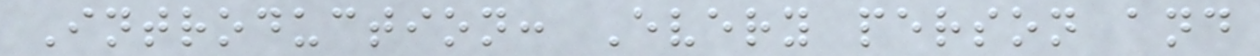Introduction: Every person and
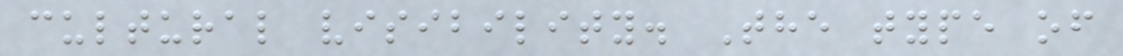cultural visibility. The type of
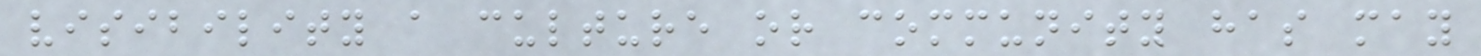visibility a culture or community has may
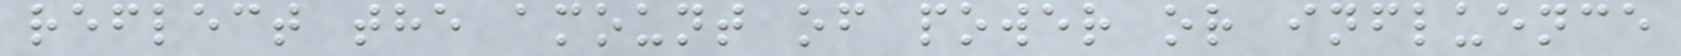reflect the amount of power or influence
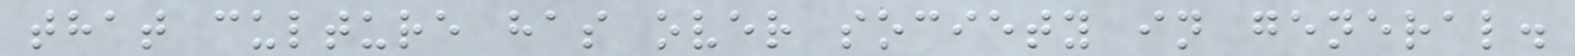that culture has over society in general.
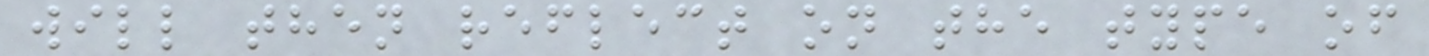will then reflect on the type of
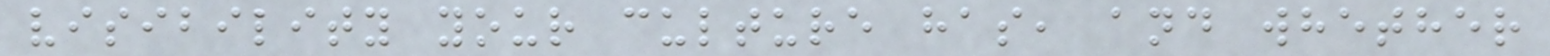visibility your culture has, and whether
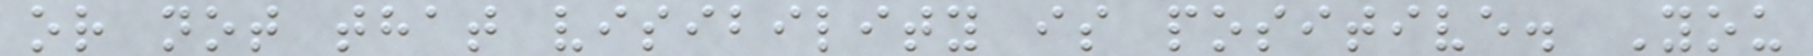or not that visibility is positive. You
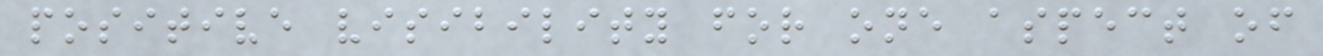positive visibility for one aspect of
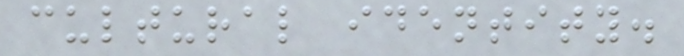cultural identity.
